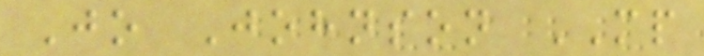Jo Johnson MP
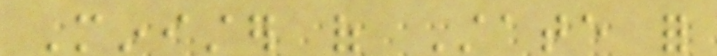Minister of State for
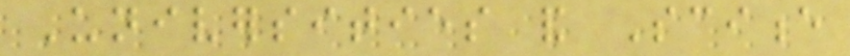Universities and Science
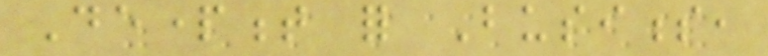Department for Business,
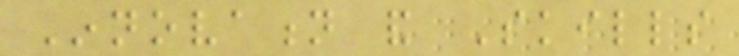Innovation and Skills
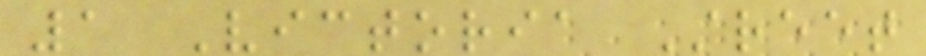1 Victoria Street
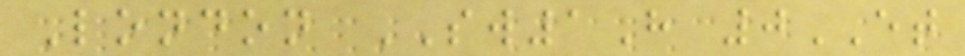London SW1H 0ET
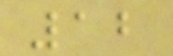12
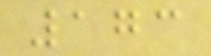173
